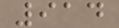914
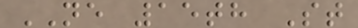NE 15th St
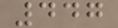447
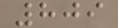809
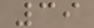39
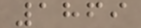1869
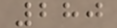280
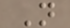N
